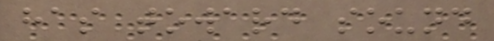has toward sound
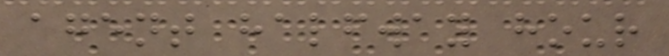agent halfway hour
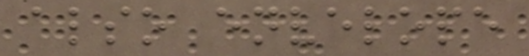also envelope
